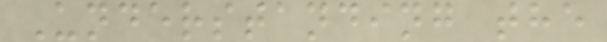Understanding the
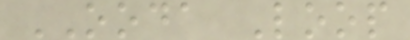OODA Loop
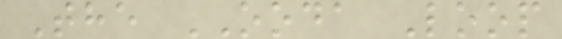The OODA Loop
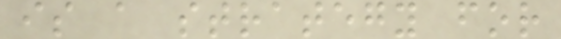is a strategy for
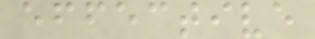effective
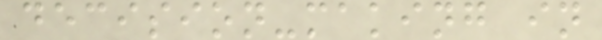decision-making in
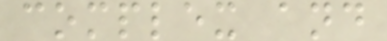complex and
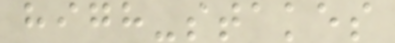high-stakes
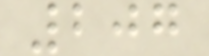207
